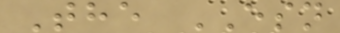The ESN
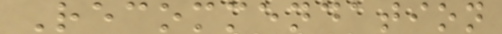Recommendation
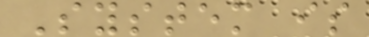System is
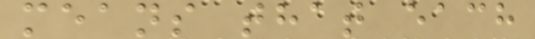means that each
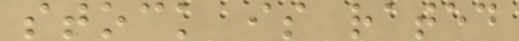stock is rated
